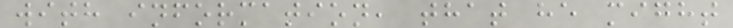with information, that he might
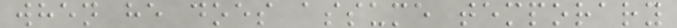when he does assume temporary
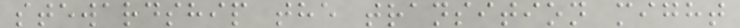stewardship the transition might
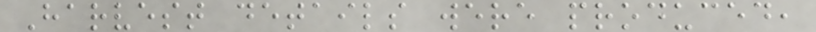Harvest details were produced,
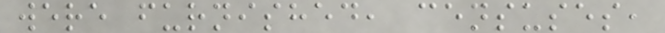were furnished, censuses,
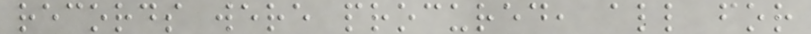records were procured, all for
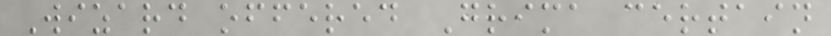Wizard offered Grima certain
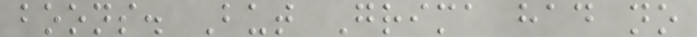boons. But Grima had no
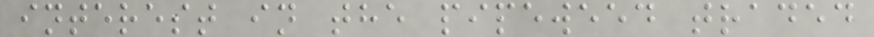interest in the pipeweed traded
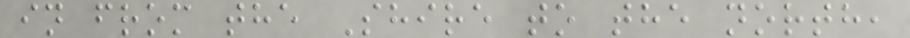in from the Shire to the north,
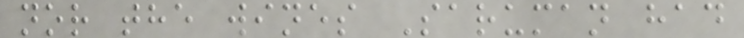nor the wines Saruman had
